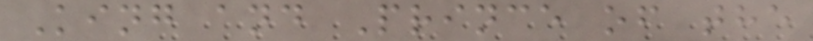King and Prince of the
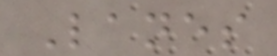Lanes
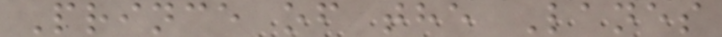Prince of the Lanes
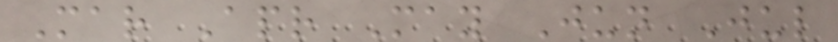Mar Apr May Jun Jul
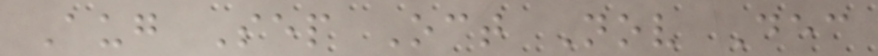Aug Sep Oct Nov Dec
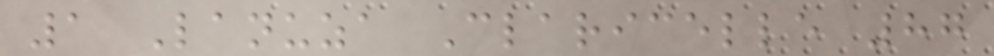1 Lanuza Claricelle 87
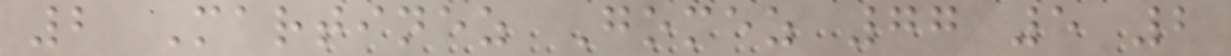2 Martinez Gomez 77 5 2
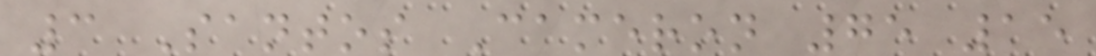3 Santos Cameron 75 15
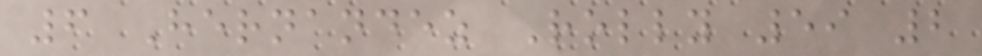6 Hernandez Rolly 59 2
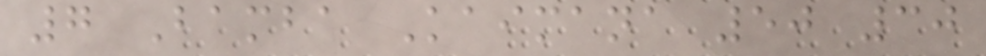7 Bamba Kaimana 50 30
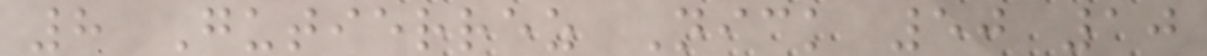8 Gutierrez Nick 50 10
